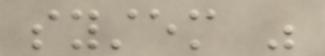system was
